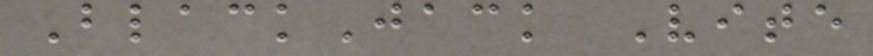BlackJack Vite
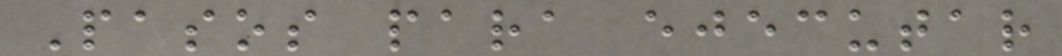Pasos para ejecutar
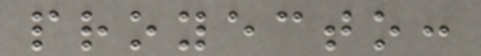proyecto:
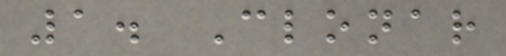1. Clonar
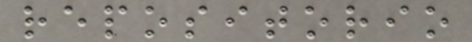repositorio
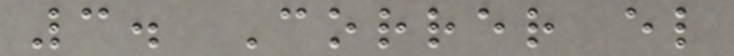3. Correr el
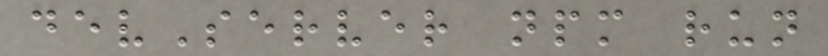devServer npm run
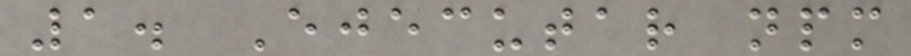1. Ejecutar npm
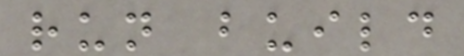run build
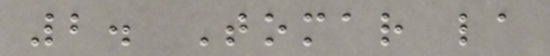2. Tomar la
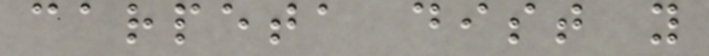carpeta dist y
